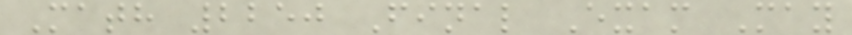Math 2250 Final Exam May
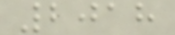2018
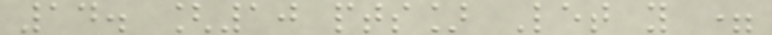14. [10 pts] Let y =
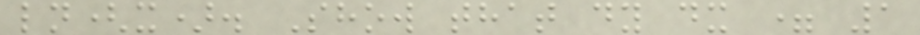ln(x). Show that dy dx = 1
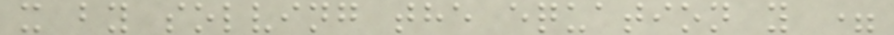x by solving the equation y =
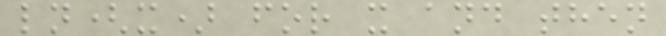ln(x) for x and then
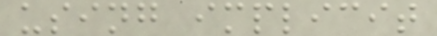using implicit
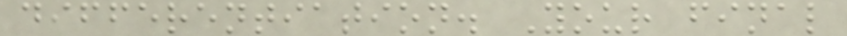differentiation. Your final
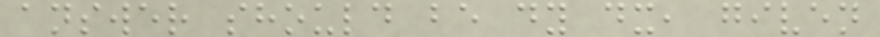answer should be dy dx, given
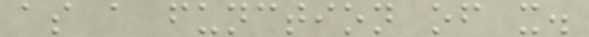as a function of x.
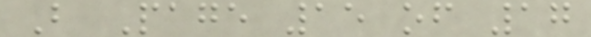B Page 15 of 17
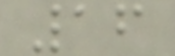16
